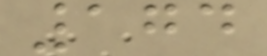174
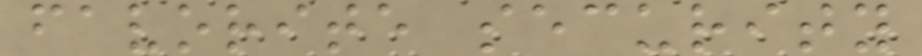favorite security
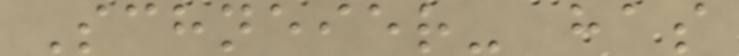Schneier- has
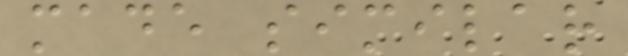made similar
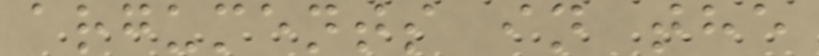arguments in the
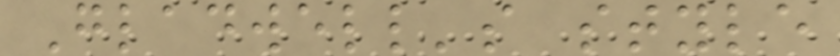Gladwell's style
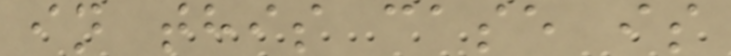in this case is
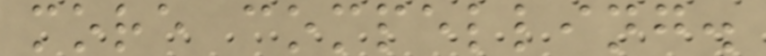more compelling.
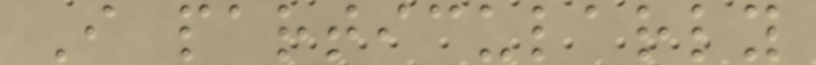I particularly
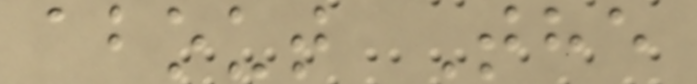about The
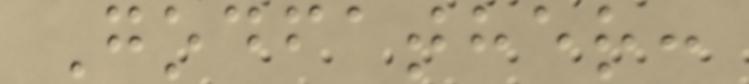Godfather:
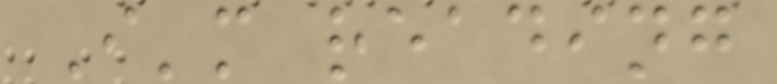I'm reading
